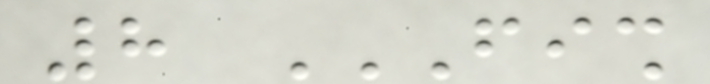8 FISH
